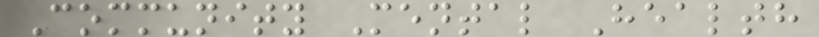Community Mental Health
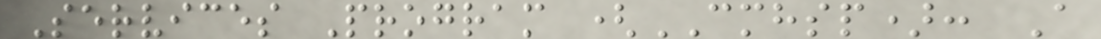Services Program (CMHSP): A
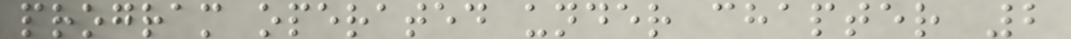program operated under chapter 2
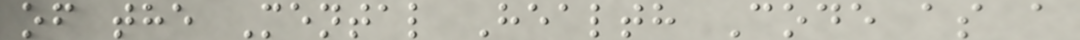of the Mental Health Code as a
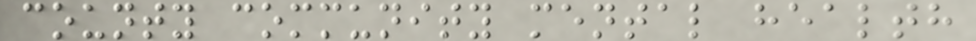county community mental health
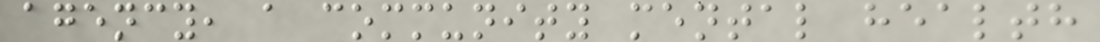agency, a community mental health
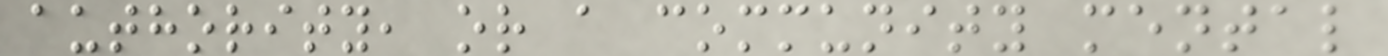authority, or a community mental
